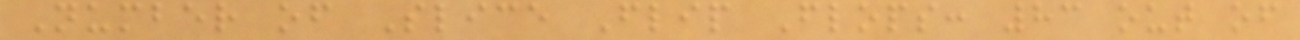Number of Slice Flip Flops: 83 out of
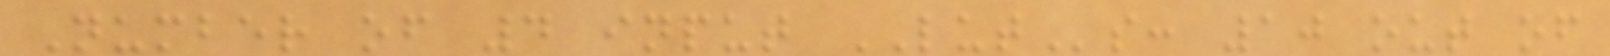Number of 4 input LUTs: 10 out of
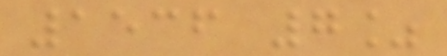1536 7%
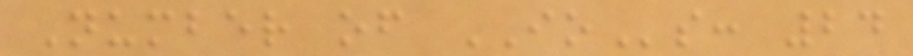Number of IOs: 24
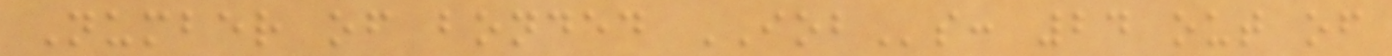Number of bonded IOBs: 24 out of
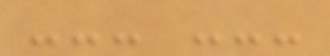--- ---
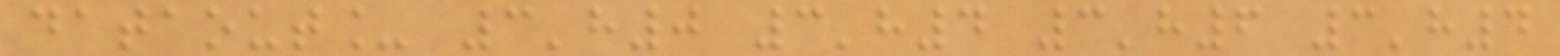dataout_ 3'h0 3'h4 3'h6 3'h4
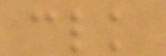clk
